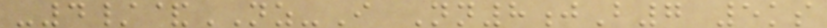-4/&NZ-I Nn8jB7 5ks
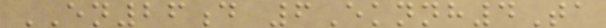EN26d 6Eknnh4Ta
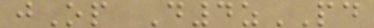jOp D4zPD
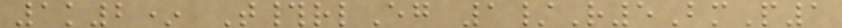1k2* T#rlEg 1/R5BmP1
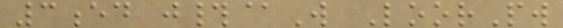3ed j#@W LoorPw
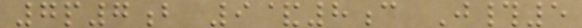7p7b 9&8c J#5
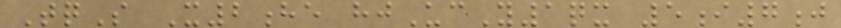TqS X2he hjUcY1qx 5i7j
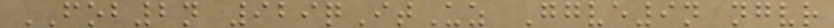FOB2n 929qItUz Ggve9n ngvr
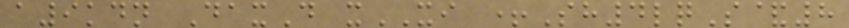a9kdn DaxD xXI +Sh4lqS&8
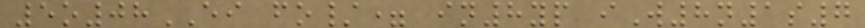5o08EI fo/= in8yp iW8n1s7
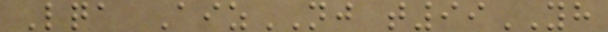Lqa AizNJ t99YH
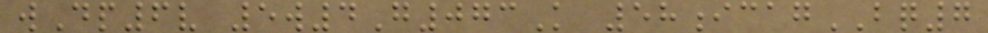wDp6v 5w4G073K 58icagBQ7
